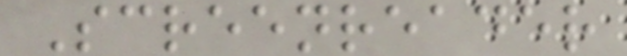Screenreader
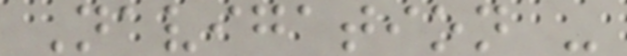Navigation -
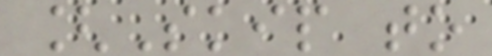[Skip to
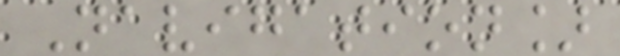Navigation]
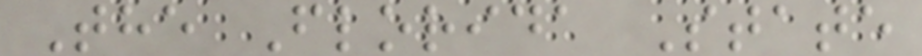The Florida State
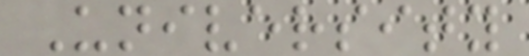University
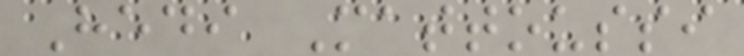Hedi Mattoussi
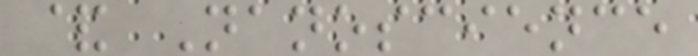& Nanoscience
